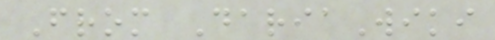From DariaWiki
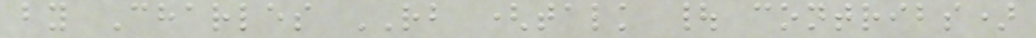by Charles RB (talk | contribs)
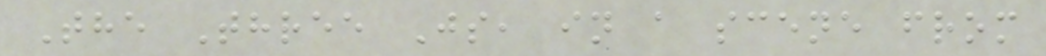The Three Js, in a scene from
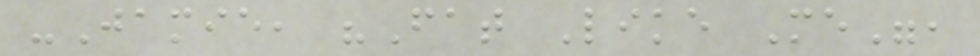-Jamie, "Fat Like Me",
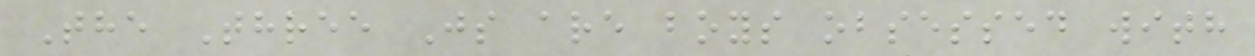The Three Js are boys obsessed with
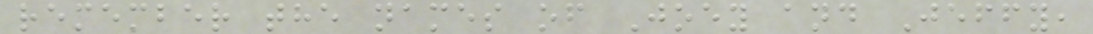remember the names of Joey and Jeffy,
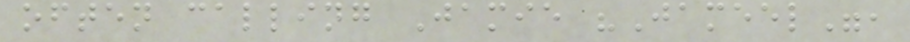often calling Jamie "Jameel",
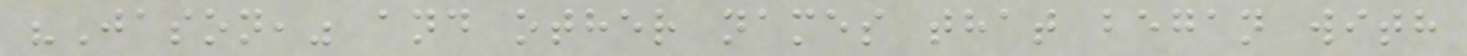"Jason," and other names that began with
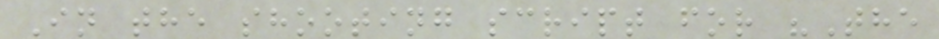In the shooting script for "The
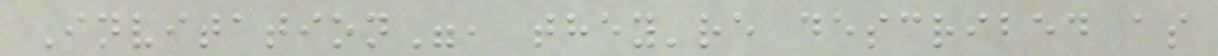Invitation", they're described as
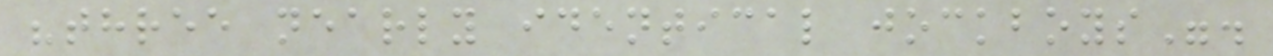"three nearly identical jockboys".
